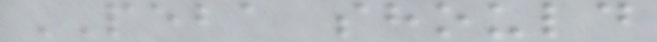PEBA should
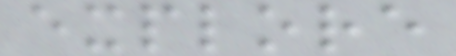explore
